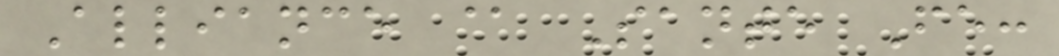Alliance @ Sante Fe:
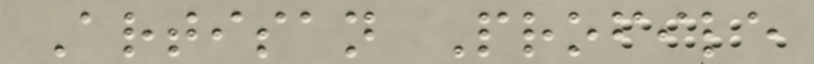Artisan Profile
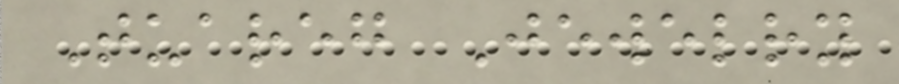Tuareg Jewelry
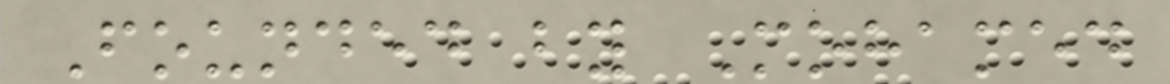Founded by Mohamed
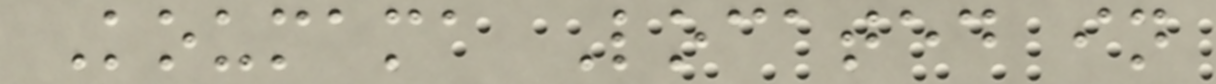Koumama Located in
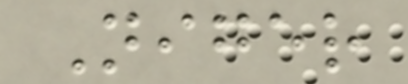Niger
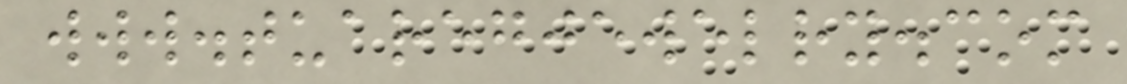www.tuaregjewelry.com
